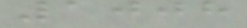1008
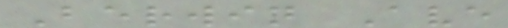Berwin Ave
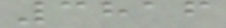3816
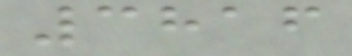3816
